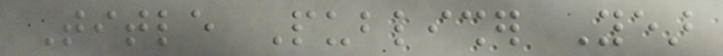Title Publisher Year
